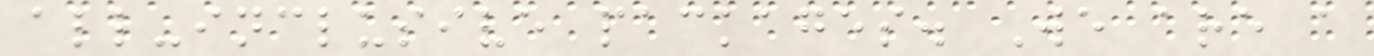all-inclusive packages. We are a
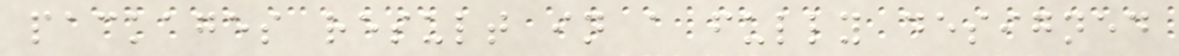packages result in a fully designed
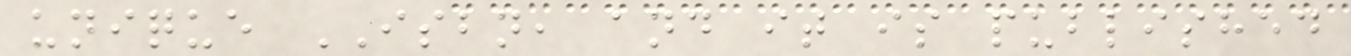unique ISBN, and it is published
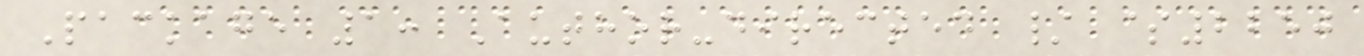Package 1: Author-directed / $2250
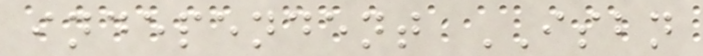independent ISBN
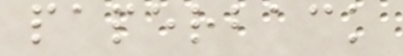paperback
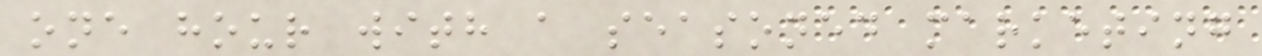one hour with a seasoned marketing
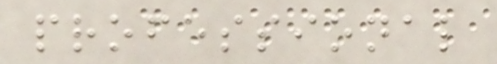professional
